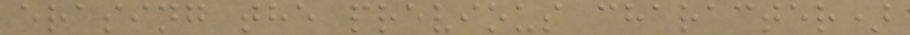erasing the previous character)
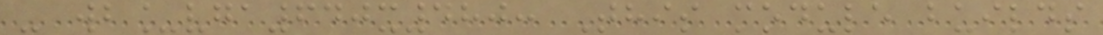- wb_vga640x480: This module builds
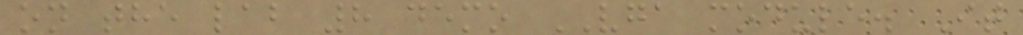on the lab 8 demo VGA module. It
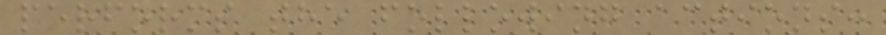performs the following actions:
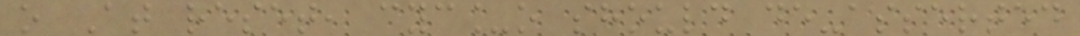o At reset, cyc_o should de-asserted
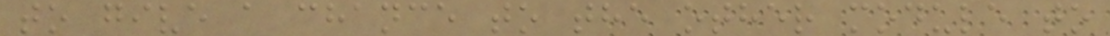to give a chance to the other module to
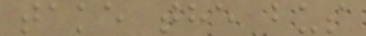take the bus
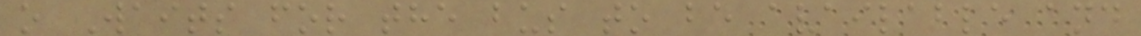o Waits for the bus to be available and
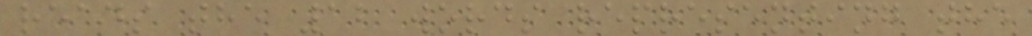reads the 12 words representing the
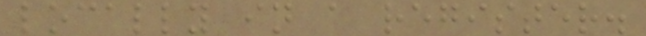locally in a register.
